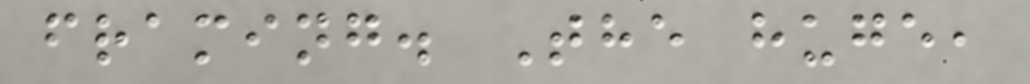framing. The huge,
